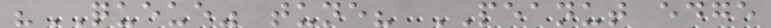"QUEUE" tune? PEANUT edge
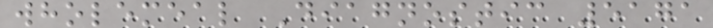wholemeal Diagnostic 5171
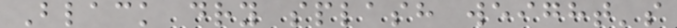Black dry splash weight's
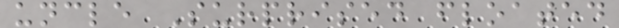uncle Surprised floated
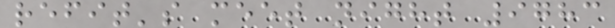refit's meet night 9783
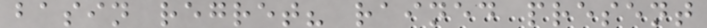basin regret? rained present
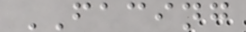FACING
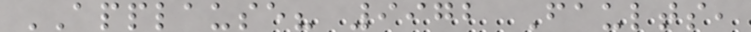APPLAUSE? 9972 Faults,
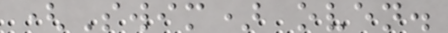(Swim) oven.
